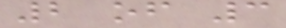2 of 3
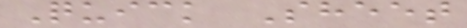Quick Sheet
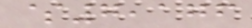$7,176
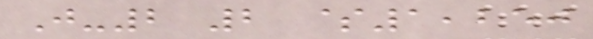J-2 2 $1,250
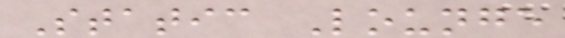Static Lounge
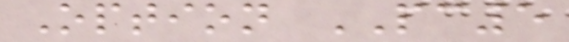Option PC5
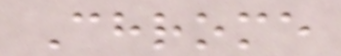Chrome
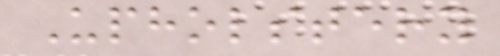Upholstery
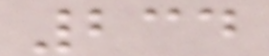234
